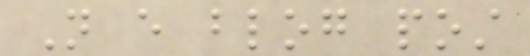Not every blog post
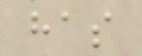has
